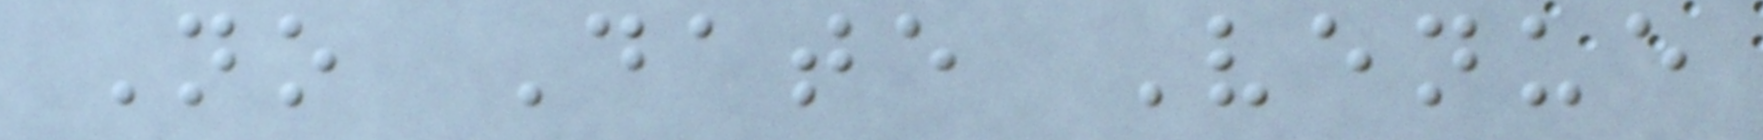No Date Venue
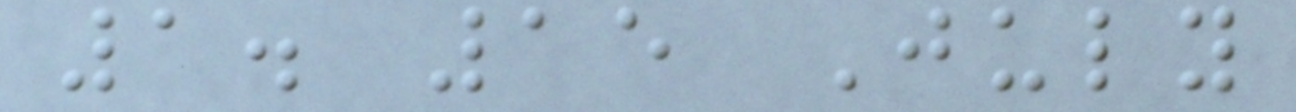1. 15 July
